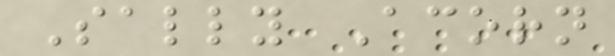Sally Acorn
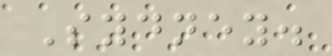Sydney.
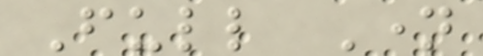Full Name
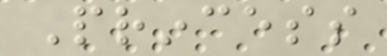Princess
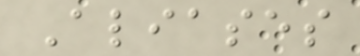Aliases
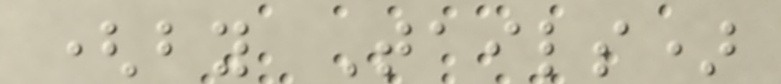(by Tails)
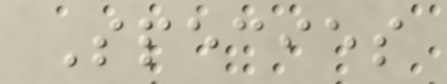Species
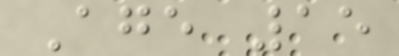Age 15
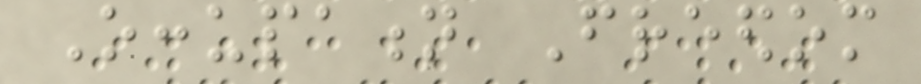Occupation Freedom
